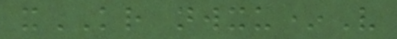xKR nwxu*V
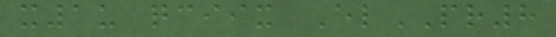x1u qciix ElPR8
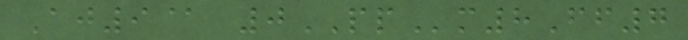Aj9@ 0PPm8Ff7
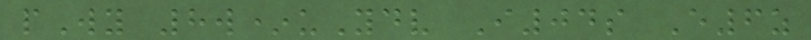pWy 8w*uYdv I04s E6z
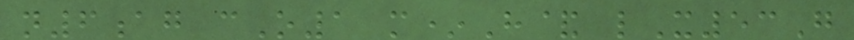n6ag cO1 m*H& lX53G
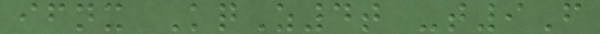ifnx KqZ4t -t9F
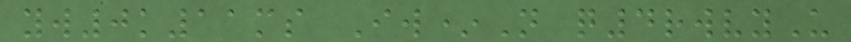yw0k11ms Iw*N q4rwvyU
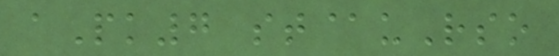aPk7 st@uRso
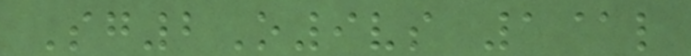Sg2O9vs 1@l
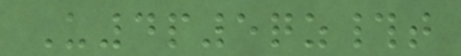U4p5qz#t
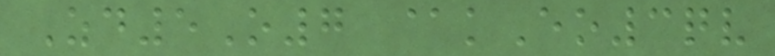Zd5O7 @kEo3qv
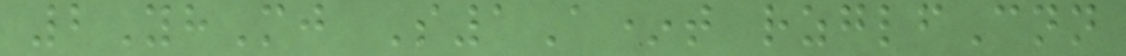2YhMj S1A*t rzglfCnn
